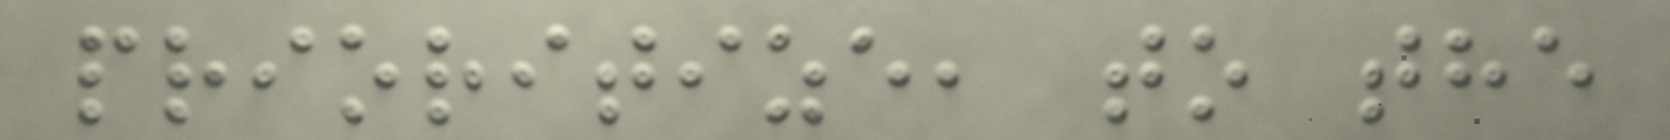prioritize, to the
